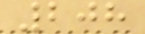208
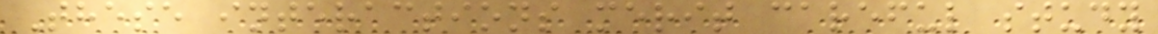These interactions merit careful study
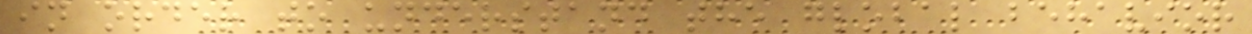in order to understand the global behavior
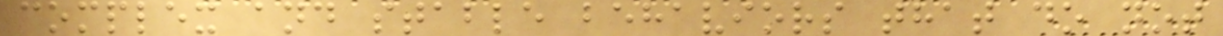complex and stable behaviors that do not
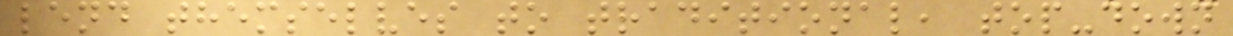lend themselves to traditional, top-down
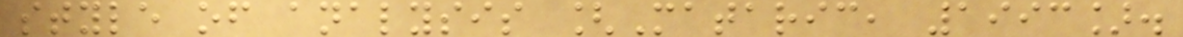style of analysis [Mataric, 1993].
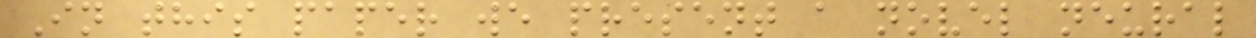In this paper we present a novel neural
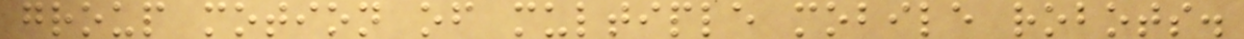group motion of multiple mobile robots.
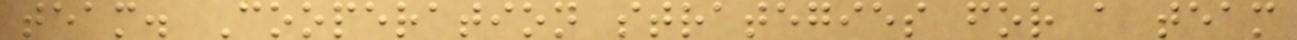team. Cooperation strategies for a team
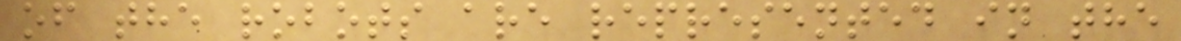of the robots are represented in the
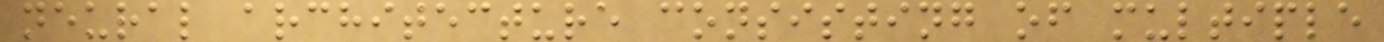neural architecture consisting of multiple
